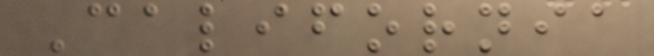California
